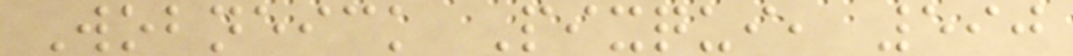Wobneick Pixqui, 590
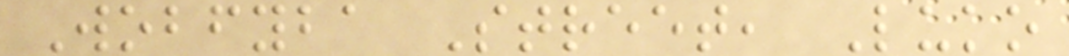Wobfyba Street, Luko
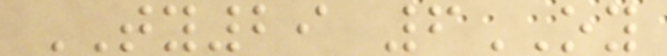TY29 6OY
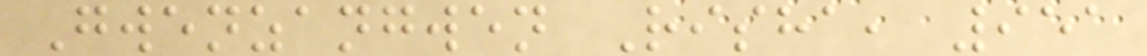Gwenzangwen Risha, 951
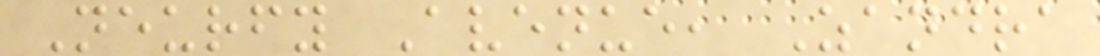Neurfy Avenue, Zandra
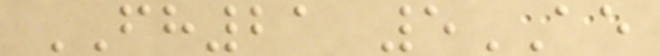FH21 5AE
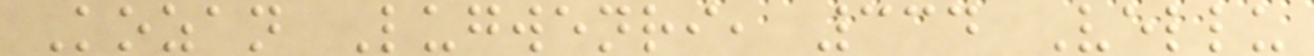Kozan Lugwenri, 334 Vellu
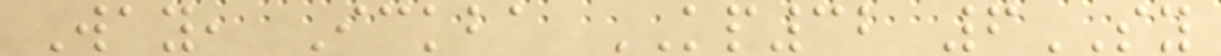Way, Ickba KP32 6SY
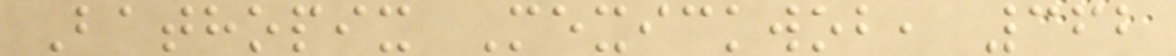Bathopix Mexickwob, 362
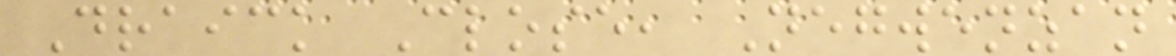Draick Close, Negwenzan
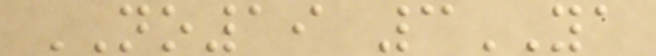NO19 3YA
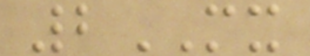2MX
